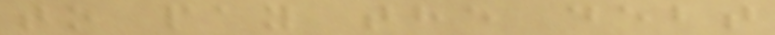to pay the debt
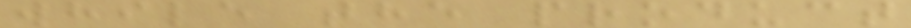while the product
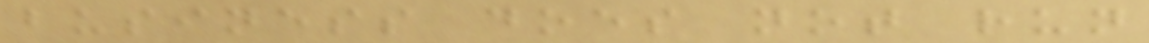business does not run
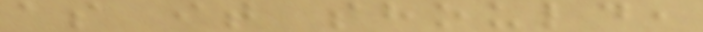as it should,
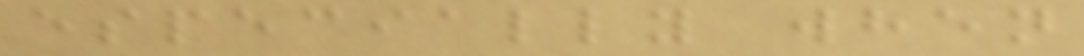especially when
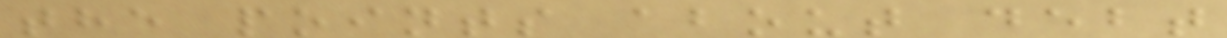the points about debt
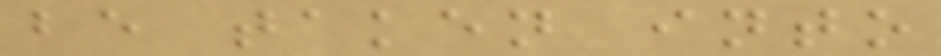be taken into
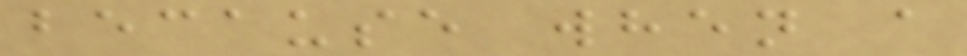because when a
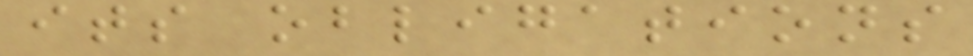its obligations
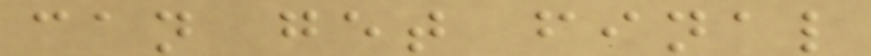can get final
